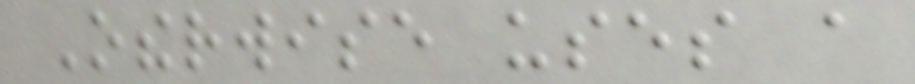Otherwise uses a
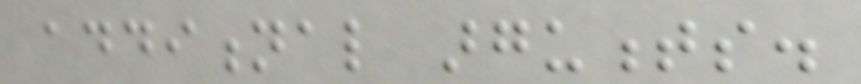additional arguments.
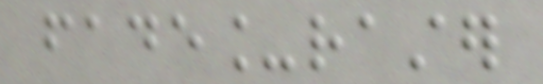fade_raster
